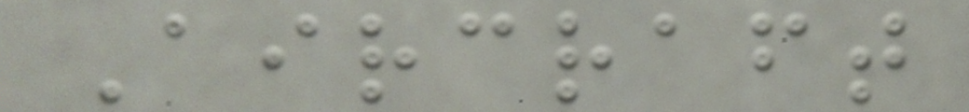Aircraft
